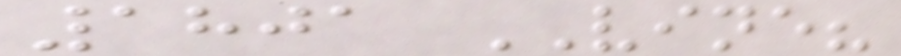1801 VINE?
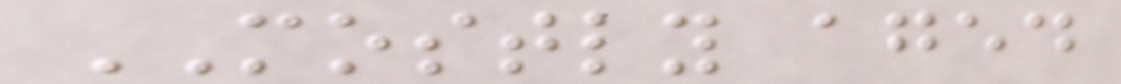MOSTLY aged
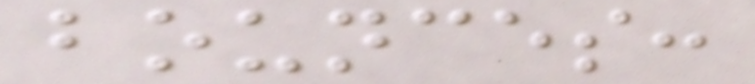bounces:
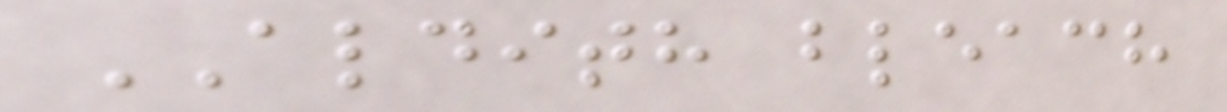ALDITH bleach
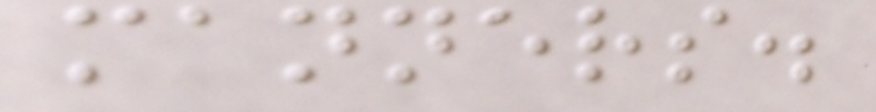manners.
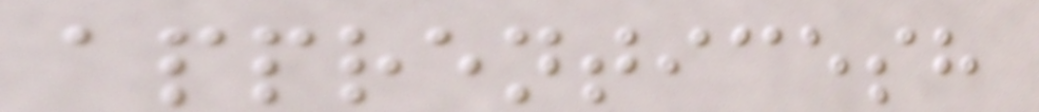apprenticesh
